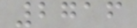2716
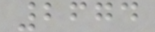2674
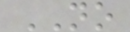NO
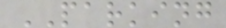PARKING
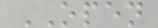OPEN
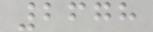2678
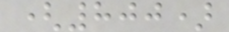(800)
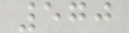570
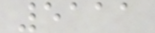5111
